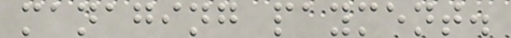managing payment.
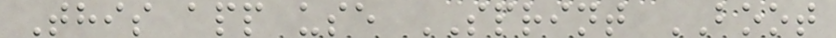This app use SPRINT BOOT
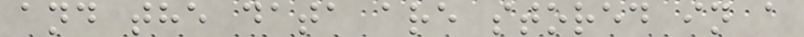and the data are stored in a
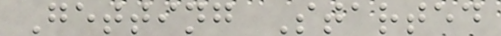Getting Started
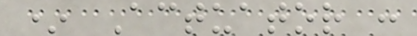* Actuator :
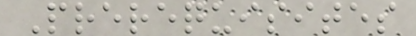Prerequisites
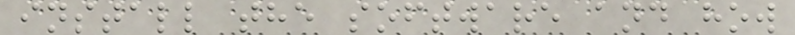install the software and how
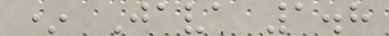* Java 1.8
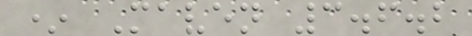* Maven 3.6.2
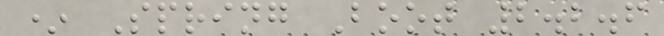* Spring Boot 2.2.6
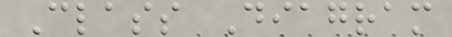Class Diagram
